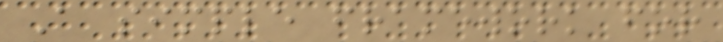A simple framework for
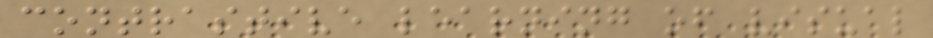contrastive learning of visual
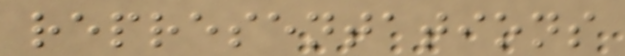representations
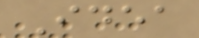Idea
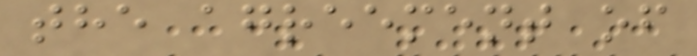the agreement of
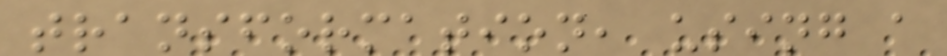transformation, using a
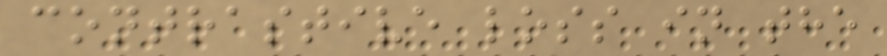contrastive loss in the
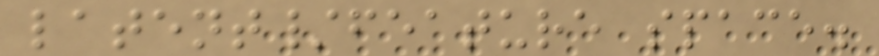latent/feature space.
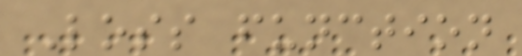Loss function
